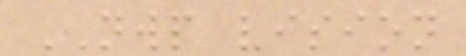NWP vision
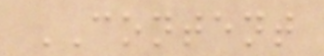CONTENT
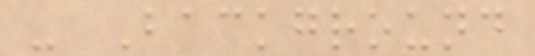- Background
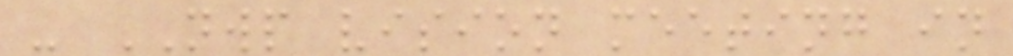- NWP vision meeting in
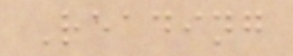Reading
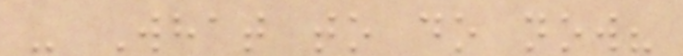- What to do now?
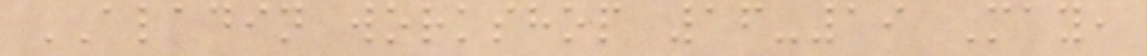ALADIN workshop 16-19 May,
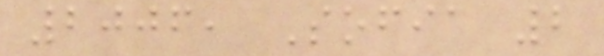2006, Sofia 2
